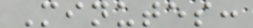Minutes:
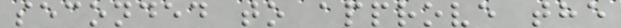seconded to approve the
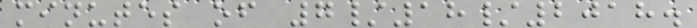minutes of 7/18/2018.
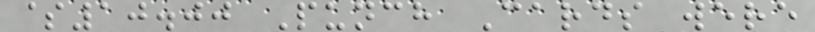$10.00 Punch Cards were
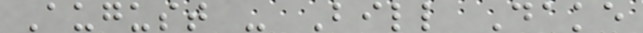August - Bill Dake
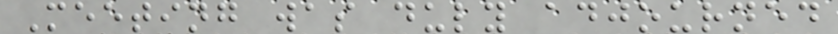Meeting was duly adjourned
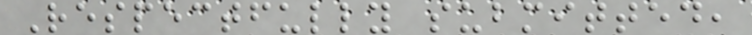Respectfully submitted,
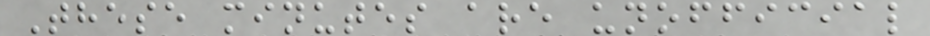These minutes are unofficial
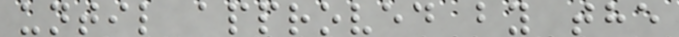until approved by the
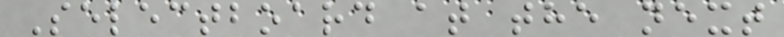Selectboard at the next
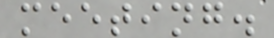meeting.
